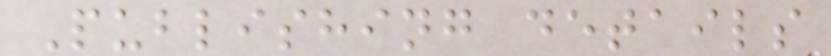Publishing details
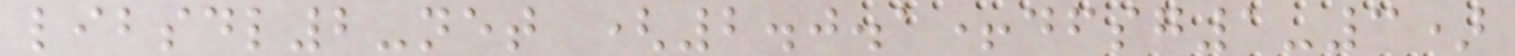libsdl2-net (2.0.1+dfsg1-3)
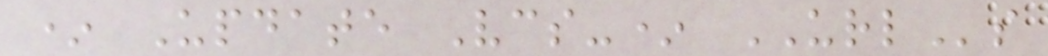* Update Vcs-* URLs
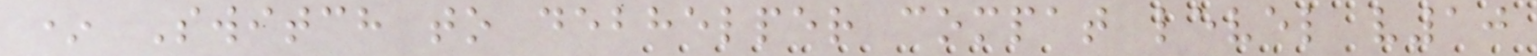* Switch to debhelper compat level v10
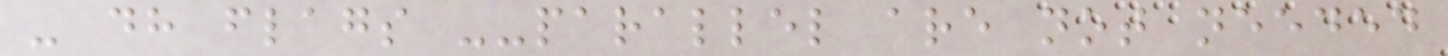- dh flags --parallel are not needed
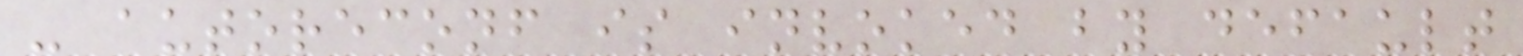- autoreconf is invoked by default
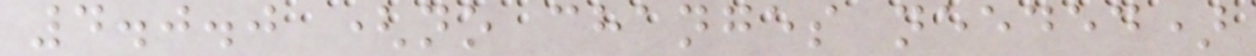4.0.0 (no changes needed)
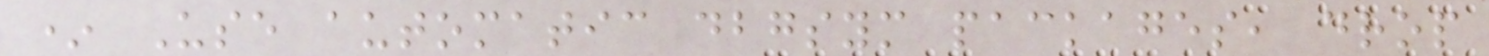* Use automatic dbgsym packages, drop
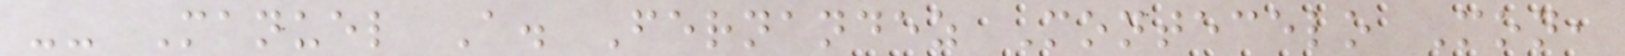-- Manuel A. Fernandez Montecelo Mon,
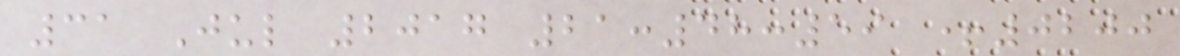31 Jul 2017 21:48:59 +0200
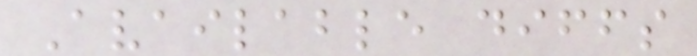Available diffs
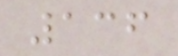136
